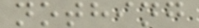nothing
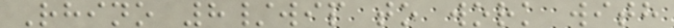Rhino 8/wip to work with
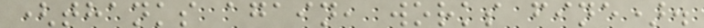(thanks again, works fine).
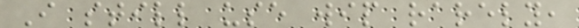I still use wip rarely,
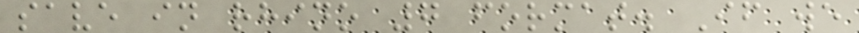save in rhino 7 format. If we
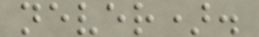never).
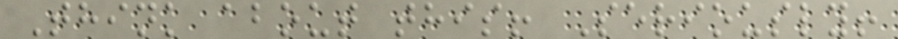Think about this! Seriously!
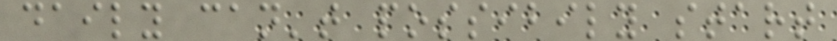daily can't possibily start
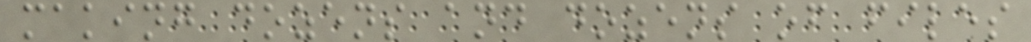making dozens and dozens of files
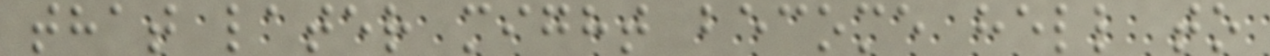that later might become hell to
